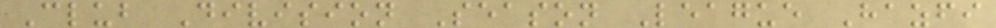Club Division Season League Hazfi
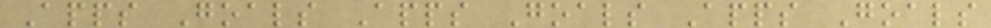Apps Goals Apps Goals Apps Goals
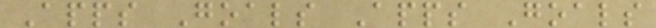Apps Goals Apps Goals
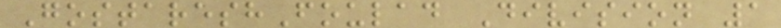GostareshFoulad Division 1
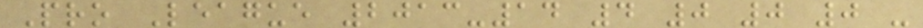Pro League 2013-14 4 0 0 0 -
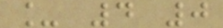_ 4 0
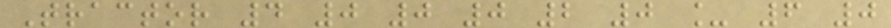Tractor 4 0 0 0 2 0 _ 6 0
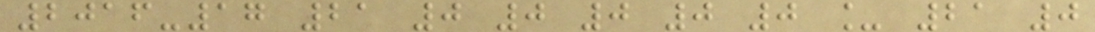2016-17 21 0 0 0 0 0 _ 21 0
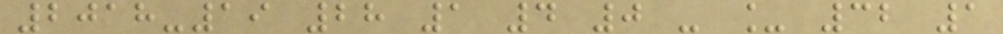2018-19 28 1 4 0 - _ 32 1
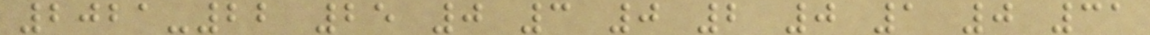2021-22 25 0 3 0 2 0 1 0 31
